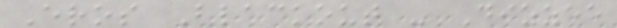Eros Blackout - Dizzee
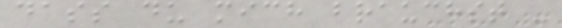dass du mich brauchst -
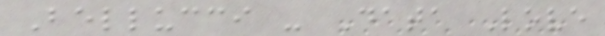Bellucci - Data Love
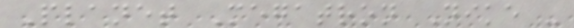Planet Megatron Nike -
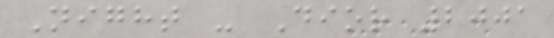Night - Dior 2001
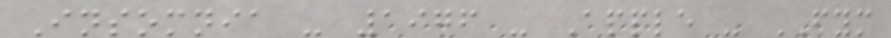Insomnia - 1976 - Apple - FYM
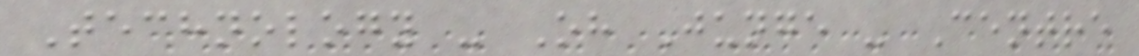Technology - Oh Junge - Centre
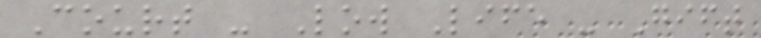Court - Low Life - Gift
